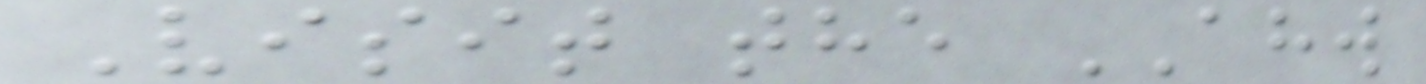Visit the AHW
